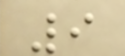9
